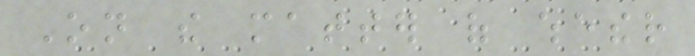On the matter of whether
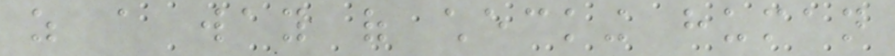as a way of checking human
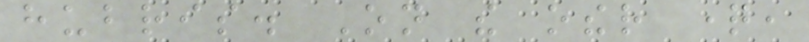hubris. On the other question,
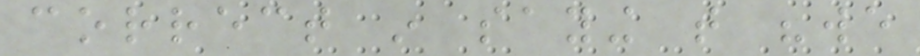correct in saying that "we
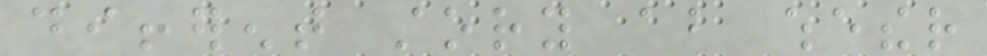different story about whether
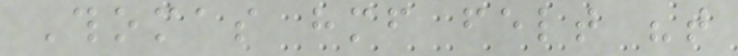Thomas himself felt "that
